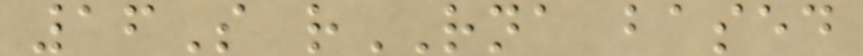16S rRNA based
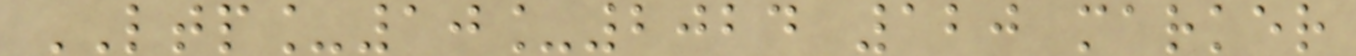LTP_10_2024 120 marker
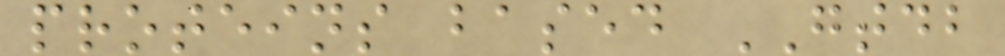proteins based GTDB
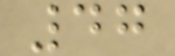47
